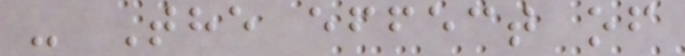- The effect of
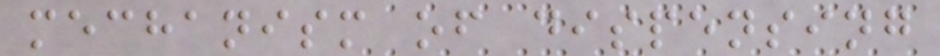mechanism of dispensing
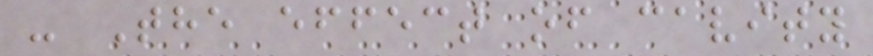- The effect of cavity
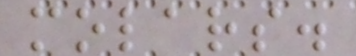molars.
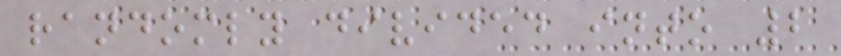randomly divided into 2
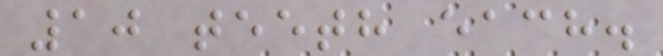10 teeth each.
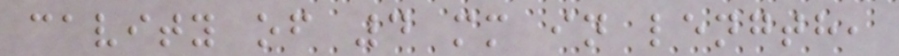cavity of 4 mm in length,
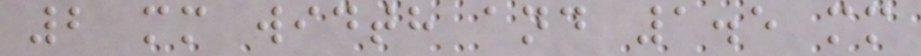2 mm width and 1.5 mm
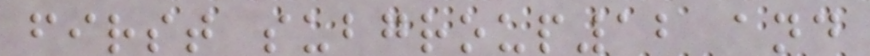first subgroup12 and
